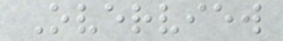Overview
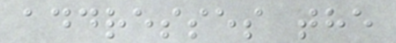addresses the
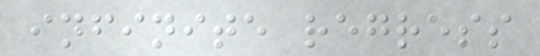infinite regress
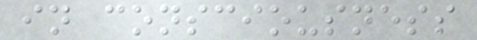in consciousness
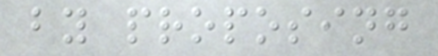by proposing
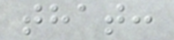that:
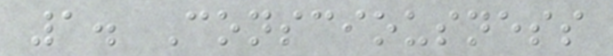1. Consciousness
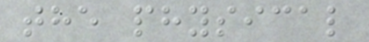the physical
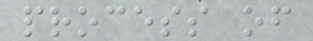process of
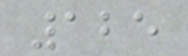125
